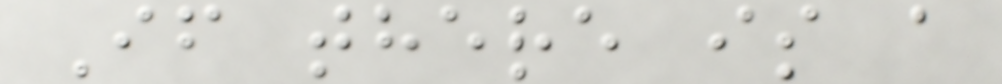If there is a
